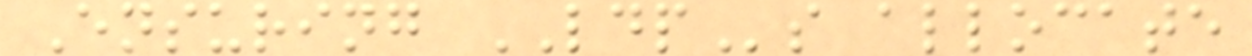Ensuring LDPs allocate
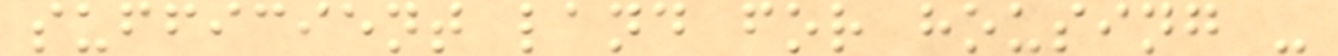sufficient land for housing -
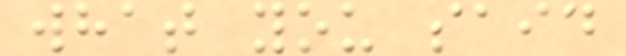what you said
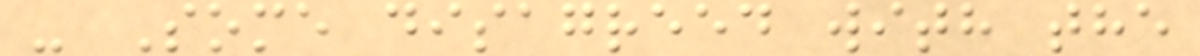- Some disagreed with the
